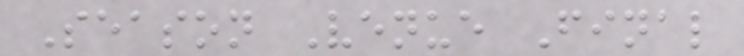Season Venue Final
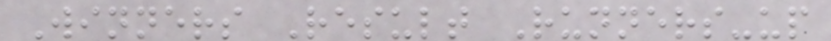Winners Result Runners-up
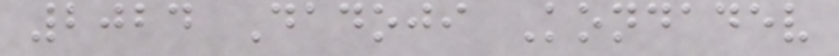2024 Dadoji Kondadev
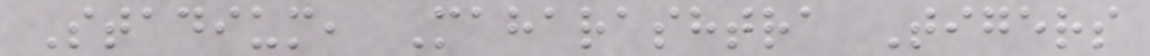Stadium, Maharashtra Tigers
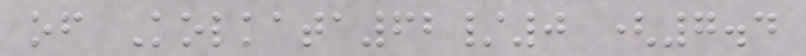of Kolkata62/0 (7.4
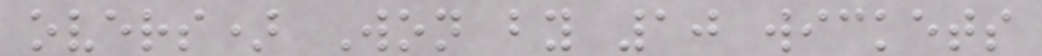overs) Won by 10 wickets
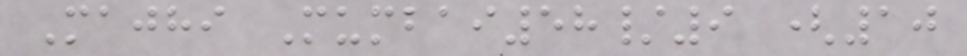Majhi Mumbai58/9 (10
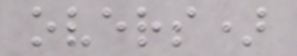overs)
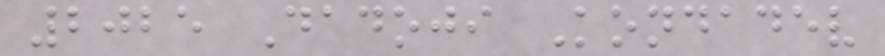2025 Dadoji Kondadev
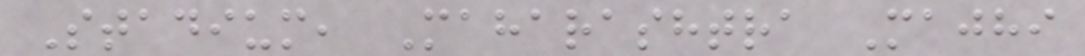Stadium, Maharashtra Majhi
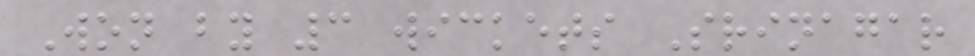Won by 3 wickets Srinagar
